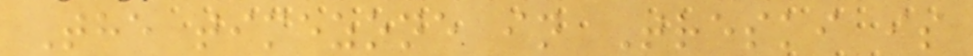The timezone in Treski is
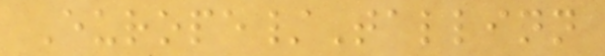Europe/Tallinn
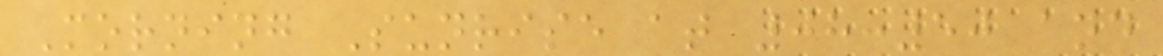Morning Sunrise at 08:50 and
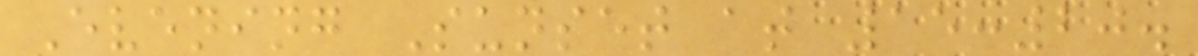Evening Sunset at 15:20.
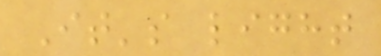It's light
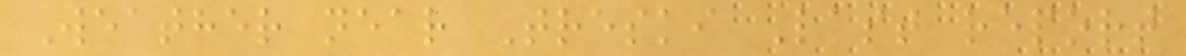Weather near Treski Last report
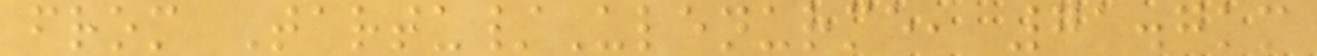from Tartu/Ulenurme, 71.7km
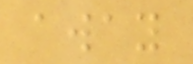away
